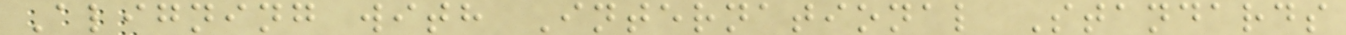Aligning with International Standards
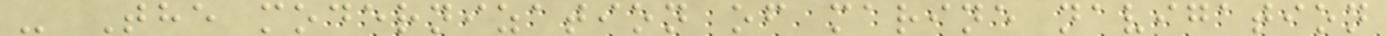- The modernization of marine navigation
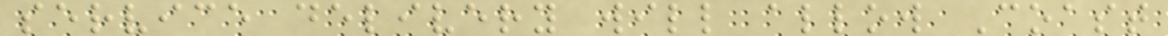service delivery will allow Coast
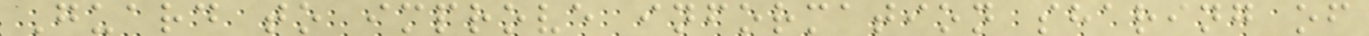Guard to improve information sharing of
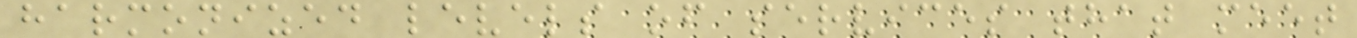harmonized levels of services that meet
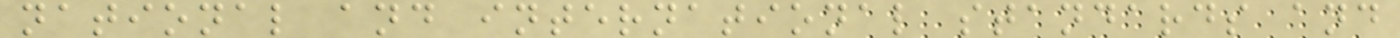national and international standards and
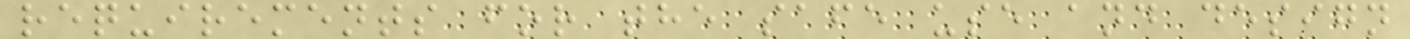requirements for the safe use and design
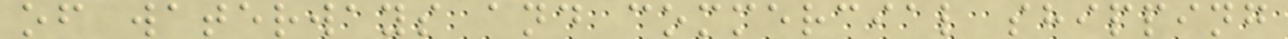of waterways and commercial shipping
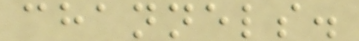channels.
